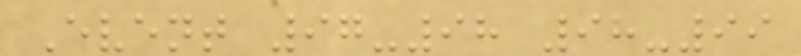Event 97-98 98-99
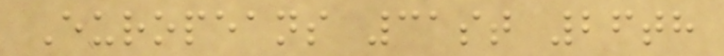Europeans 31st 26th
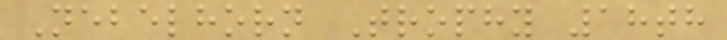Nebelhorn Trophy 18th
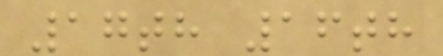17th 16th
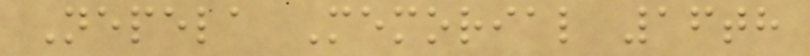Nepela Memorial 16th
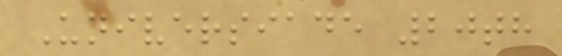Universiade 20th
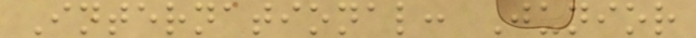International: Junior
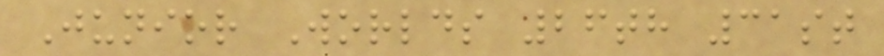Junior Worlds 26th 31st
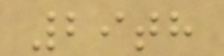29th
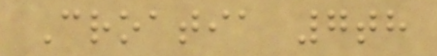Croatia 7th
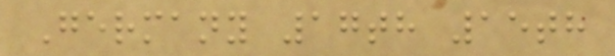Germany 17th 15th
